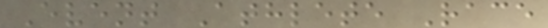Event Athlete Race
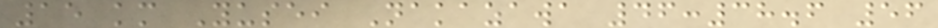15 km Yusei Nakazawa 46:38.6 56
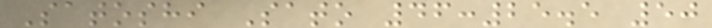Satoshi Sato 46:25.5 50
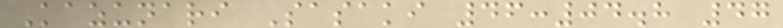Kazunari Sasaki 46:04.8 47
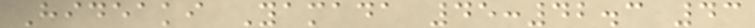Hideaki Yamada 45:42.3 43
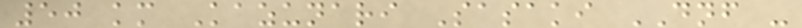50 km Kazunari Sasaki DNF -
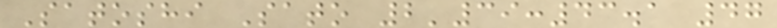Satoshi Sato 2'39:43.1 47
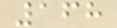168
